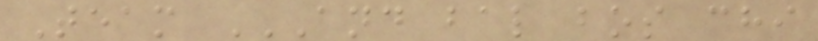Team AND BAL BOS CHI
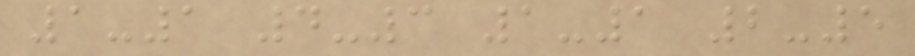1-1 4-3 1-1 2-5
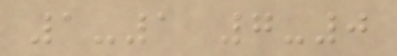1-1 7-0
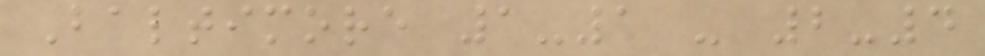Baltimore 1-1 - 2-4
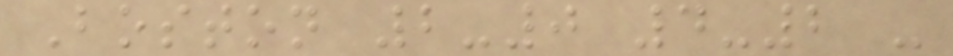Boston 2-0 4-2 -
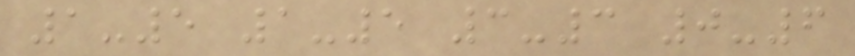1-5 1-5 3-3 0-6
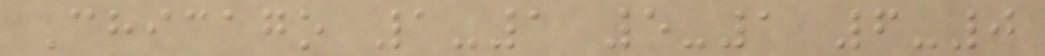Chicago 1-1 5-1 6-0
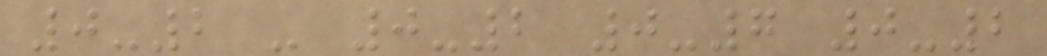0-2 - 0-2 0-7 0-2
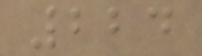224
